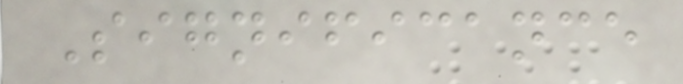Significance
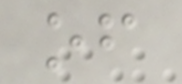of
